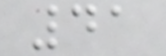41
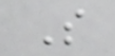S
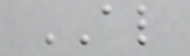AL
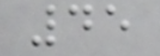45
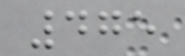475
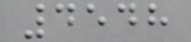4548
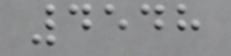4548
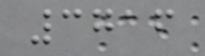3716
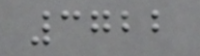3722
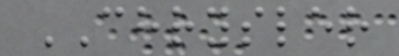CHRYSLER
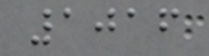1016
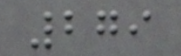279
